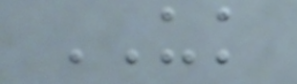UK
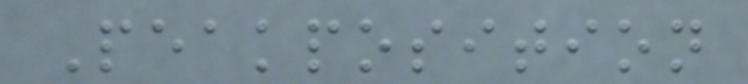Peakposition
